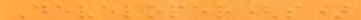Developer(s)
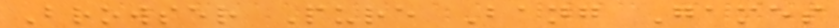Browser Pure Bang Games
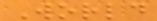World
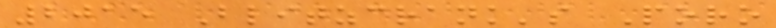2015 Blitzcrank's Poro
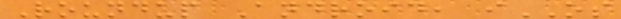Roundup Android, iOS
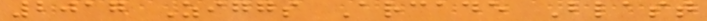2017 Ziggs Arcade Blast
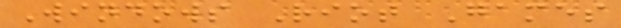Windows Riot Games
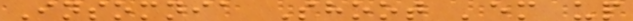Insomnia Shoot 'em up
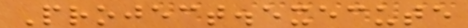Project.execute
